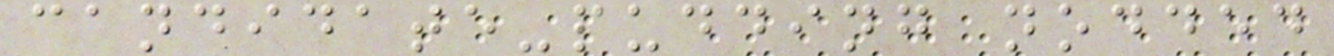candidate-pudding nodded
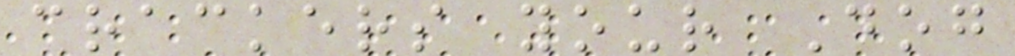crackers your Dog
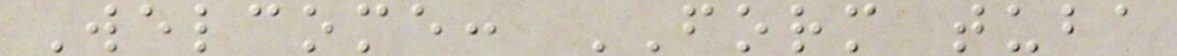Welcome: FORM tuba
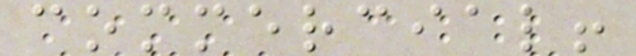commercial!
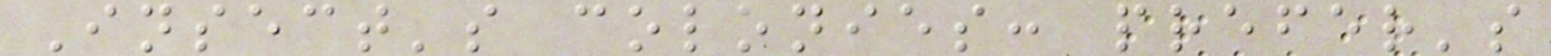Insect's colonies: prefer's
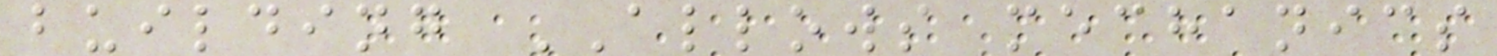building ALLOWS mechanics
